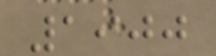1900
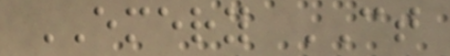EMERY CT
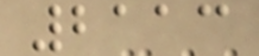2113
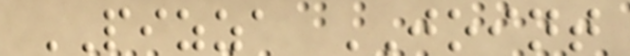PIZZA JOINT
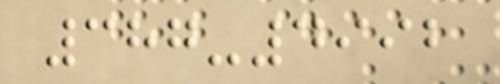387-4992
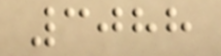3088
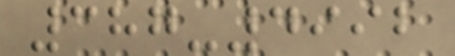387-4992
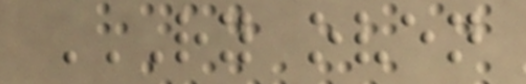RY OVEN
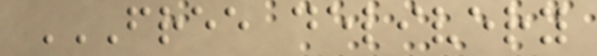FREE DELIVERY
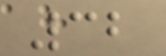32
